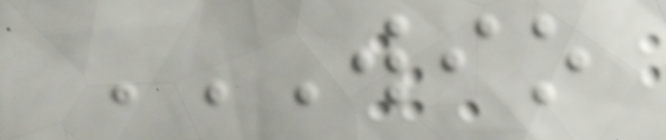WIO
